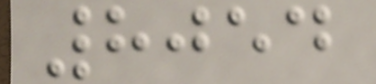8054
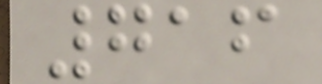716
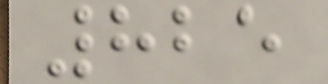825
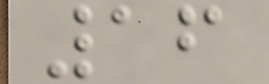16
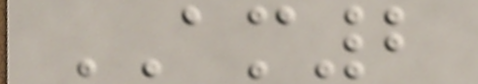AM2
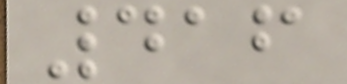416
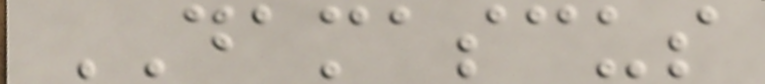DAMASCUS
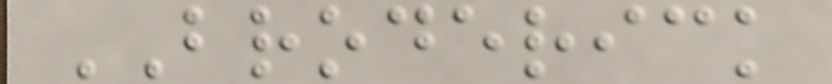BRODERICK
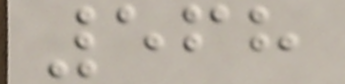568
